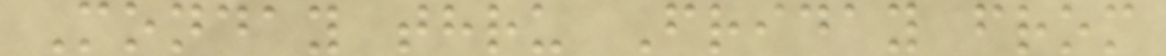Monday thru Friday from
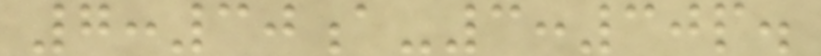7:30a-3:30p.
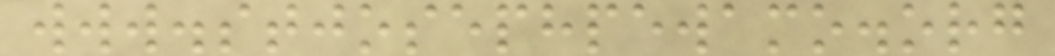www.stjosephpewamo.org
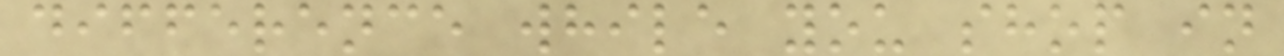difference while you shop in
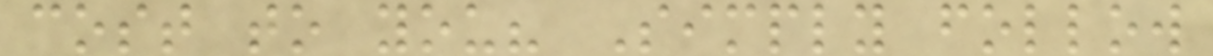cost to you? Simply follow
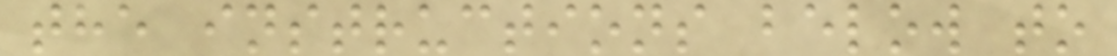the instructions below to
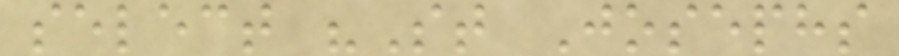select "St Josephs
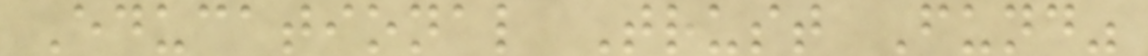Educational Trust Fund"
